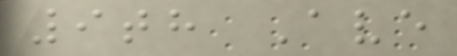9th Ave
